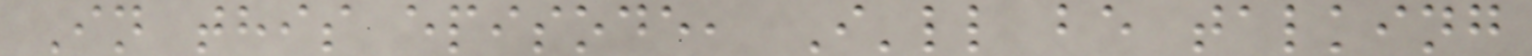In this episode, I'll be talking
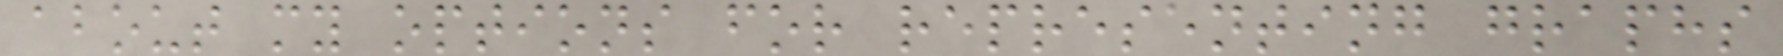about my options for representing graphs
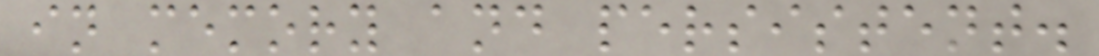in memory and persistent.
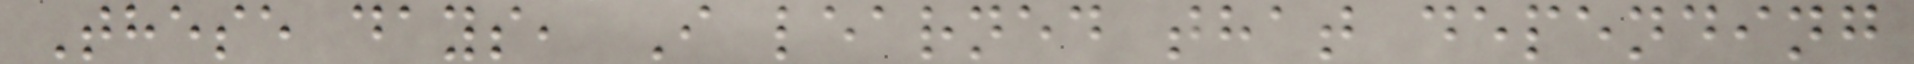These days, I learned that depending
